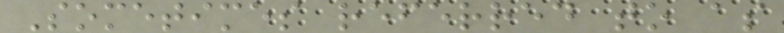Sometimes referred to as
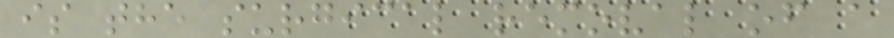is the surgical removal of a
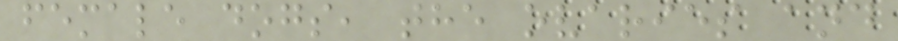female dogs, the ovaries and
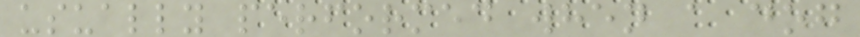usually performed when a dog
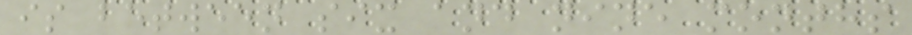is between six and nine months
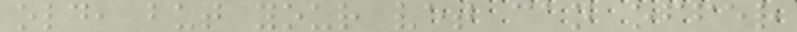old, but your vet can offer
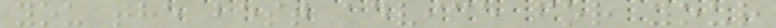you the best advice for your
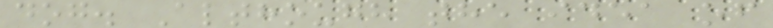dog. Although the idea of
